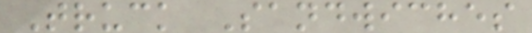Truck Sandwiches
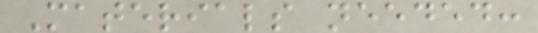Materials needed:
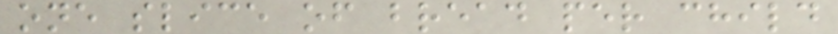one slice of bread per child
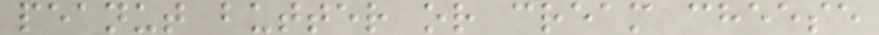peanut butter or cream cheese
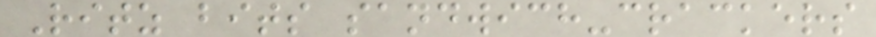Ritz bits sandwich-crackers
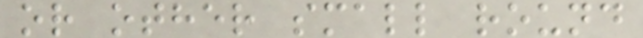or other small round
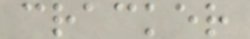cracker
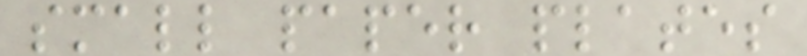small paper plates
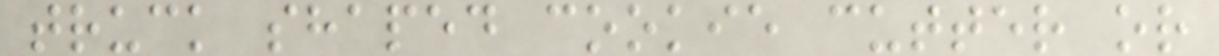truck shaped cookie cutter or
